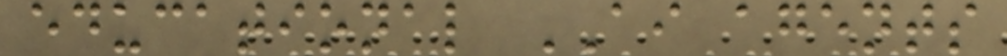educational AI agents
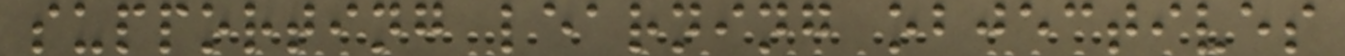supporting learning objectives
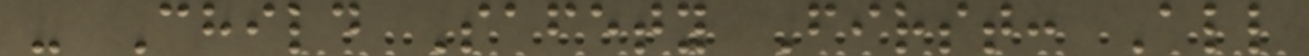- Child Safety First: All
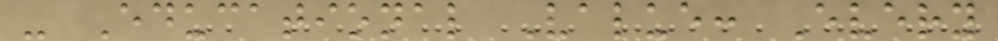- Educational Value: Every
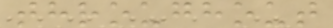throughout
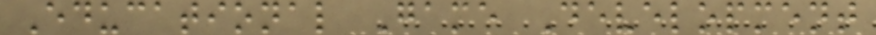Educational Game Development
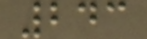243
